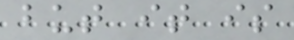but it is
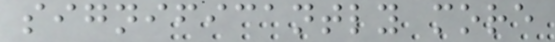significantly more
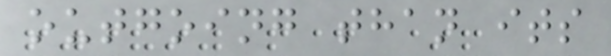outgoing than its
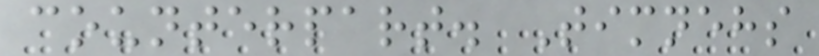counterpart. Timnehs
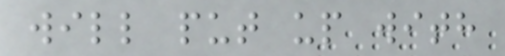will put up with
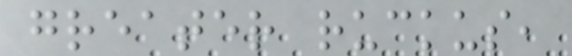greater ruckus,
